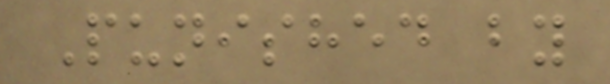Punished by
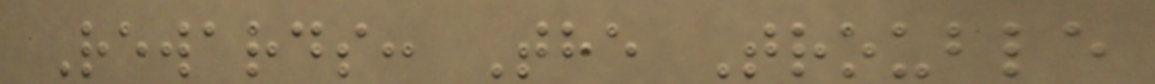Rewards: The Trouble
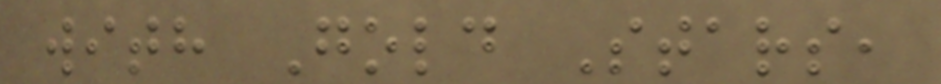with Gold Stars,
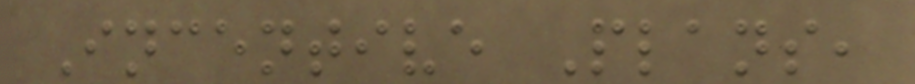Incentive Plans,
